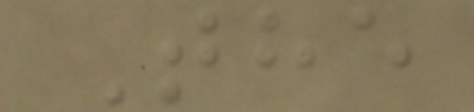The
